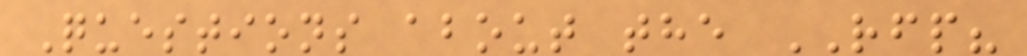Questions about the RFP?
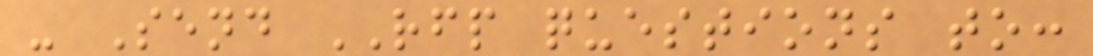- Send RFP questions to:
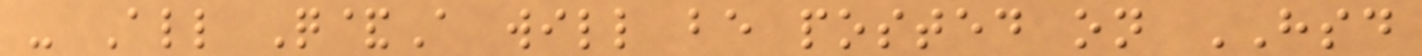- All Q&A will be posted on HSD
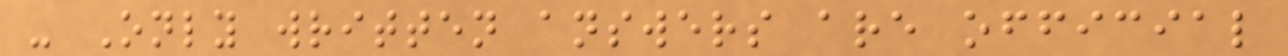- Only written answers are official
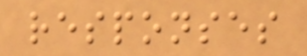responses
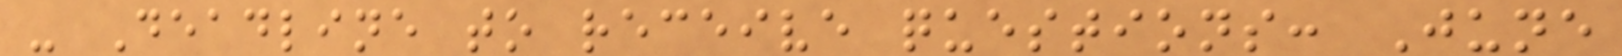- Deadline to receive questions: June
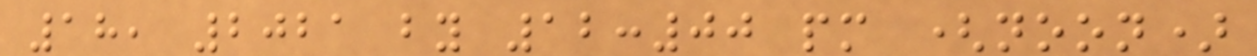18, 2021 by 12:00 pm (noon)
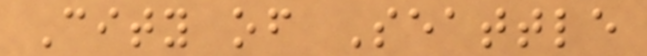City of Seattle
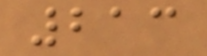213
